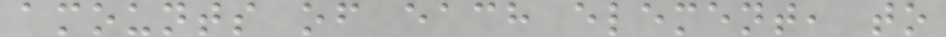amounts of each element, to
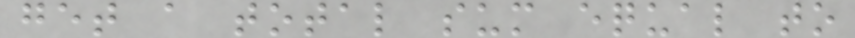get a total sum equal to
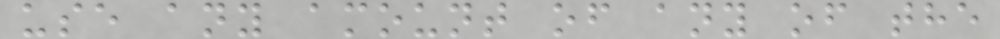use any amount of any of the
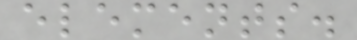elements.
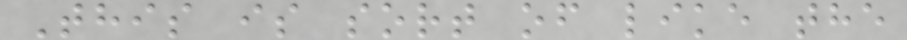This is sort of like the
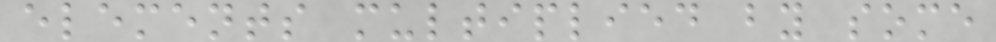elements multiplied by some
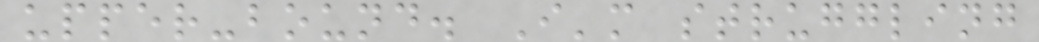upper-bound. I'm struggling
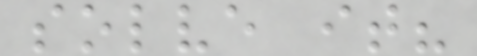solve it?
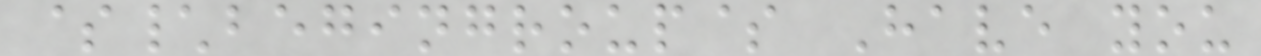$\begingroup$ Have you
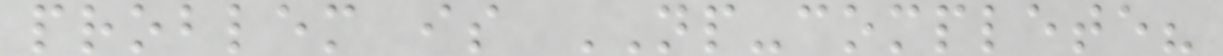problem is NP-complete?
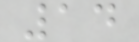14
